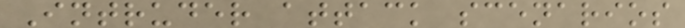Intruder attack scenarios
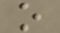o
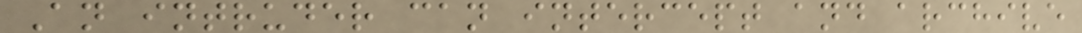An intruder can intercept and archive
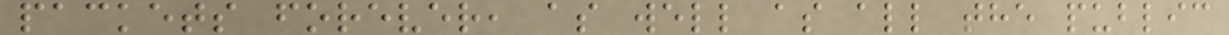packets forever, as well as all the public
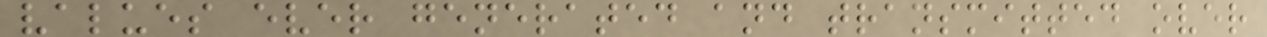values ever generated and transmitted over
